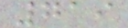719
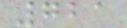721
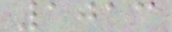1013
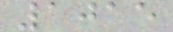1015
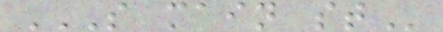S MAIN ST
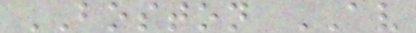BOSTON AV
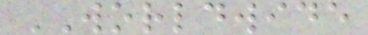WORLDWIDE
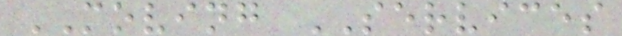MOVING SERVICES
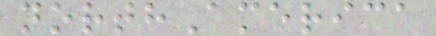northAmerica
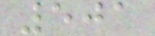501
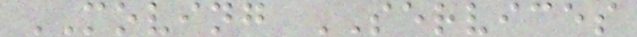MOVING SERVICES
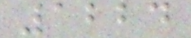1224
